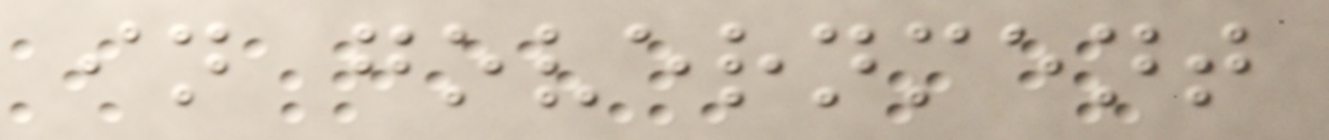in government
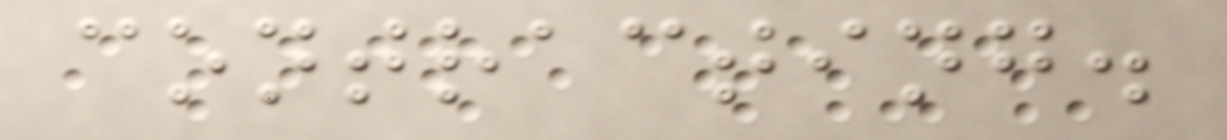contracting.
